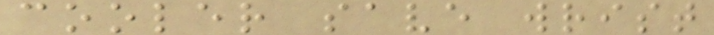cooler save wrist
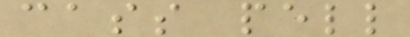cass pell
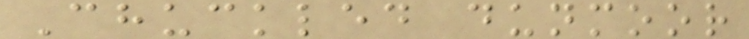Chuckled dunmoor
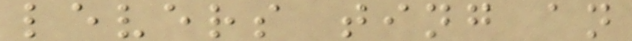levers ting an
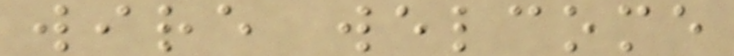wire welcome
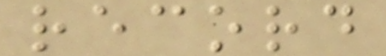record
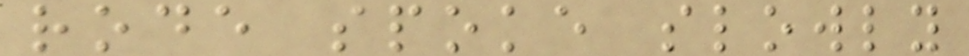rode spoke slowly
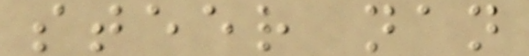steer nan
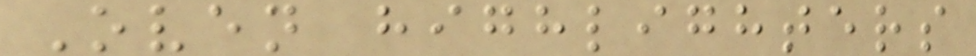Oven highlighters
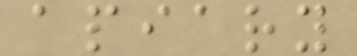apiary
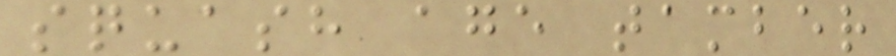squash age tamber
